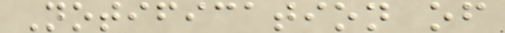Notification of
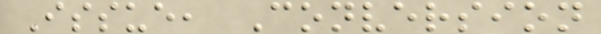Issue, Conversion
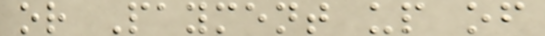or Payment up of
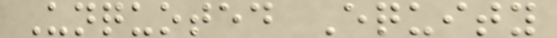Unquoted Equity
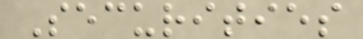Securities
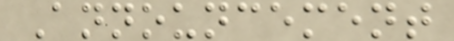Announcement
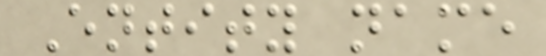Entity name
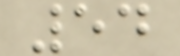54
